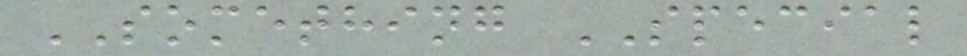SOMETHING SPECIAL
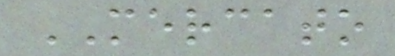MERCATO
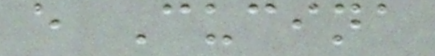e Cucina
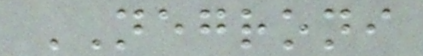NEGRONI
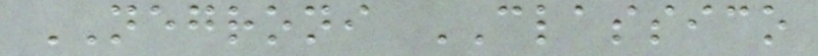NEGRONI CLASSICO
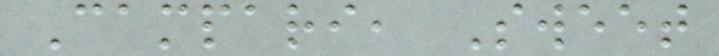Campari, Sweet
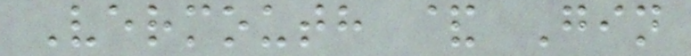Vermouth & Gin
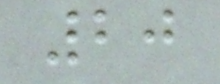20
